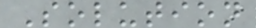Solution
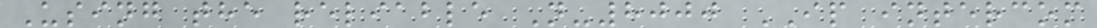Using the reliable N-8000 IP intercom
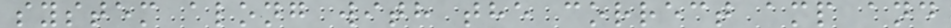system along with the correct amp and
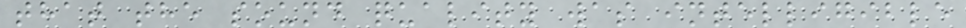that the sound quality was intelligible
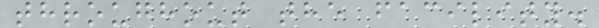throughout the facility.
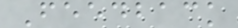Feedback
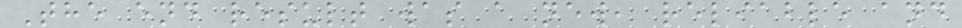The end result was a new, reliable and
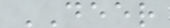DEER
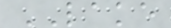LAKE
